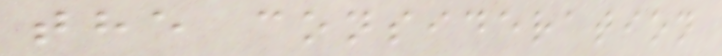the consideration
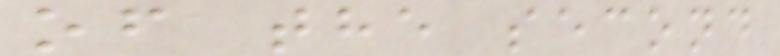of the second
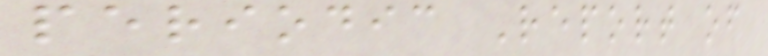periodic Report of
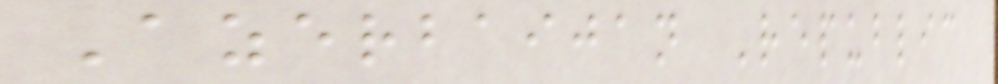Azerbaijan Republic
